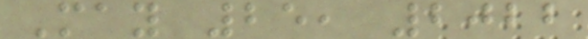May 25, 2022
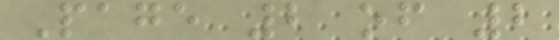Page 2 of 2
